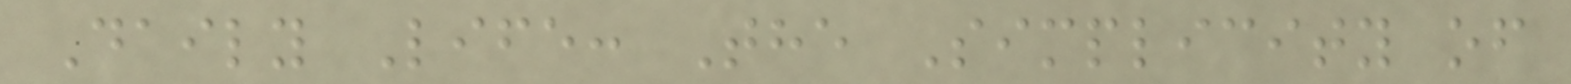Daily Life: The Simplicity of
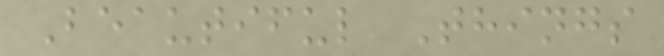Beautiful Things
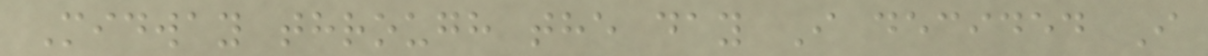Midway through the day I decided I
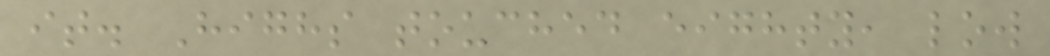it. Highs touched eighty, low
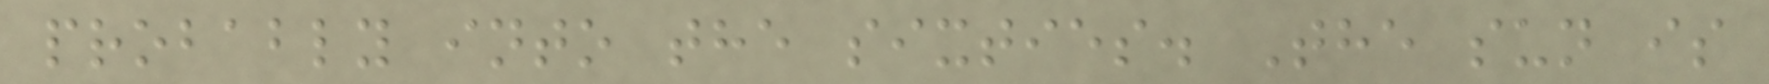probably into the sixties. The sun is
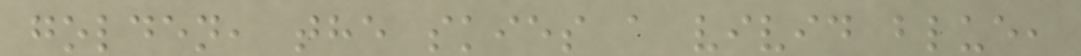golden, the skies a vivid blue,
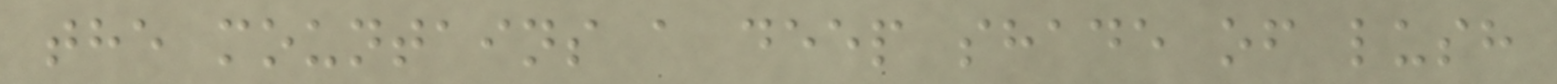the mountains a deep shade of lush
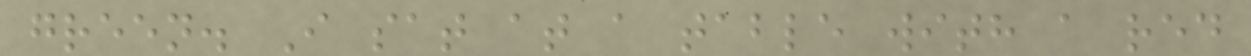green. I sat at a table with a red
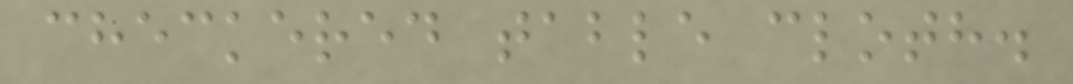checkered table cloth.
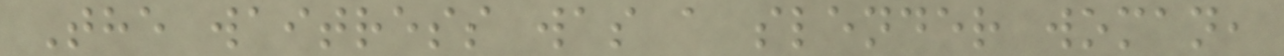The waitress was a slender woman,
